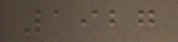1927
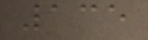135
